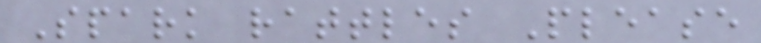Spark rattles Please
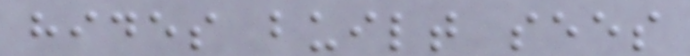hides built sees
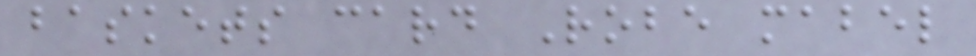baskets card Robe mabel
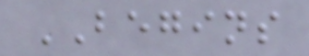BEGINS
